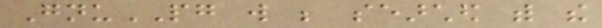GnuPG will be searched with the
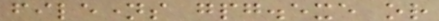filenames gpg.exe or
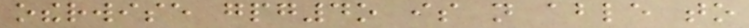otherwise gpg4o is not able to
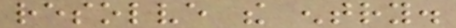resolve the entry.
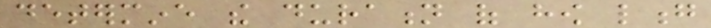determine the duration of how long
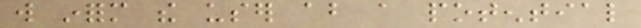will inform the user about a potential
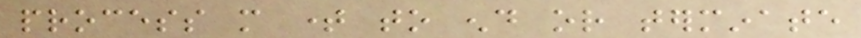process more time to end or terminate
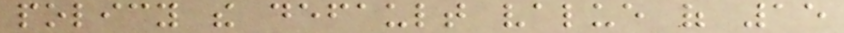policy the default value of 15
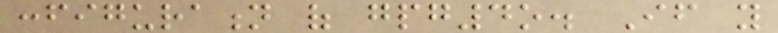configuration of gpg4o. If you
